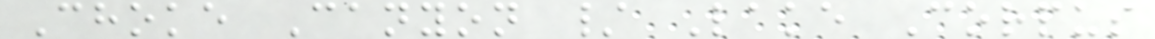Choke Canyon / Lake Corpus
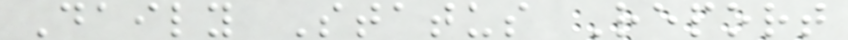Daily Status Report
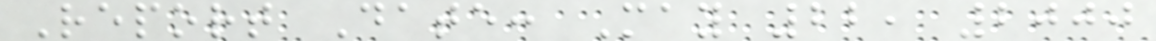Report Date: May 22, 2000
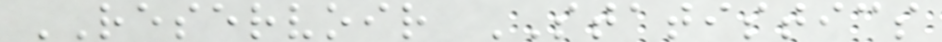RESERVOIR STATISTICS
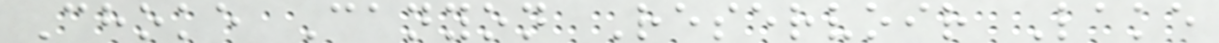Choke Canyon Reservoir Lake
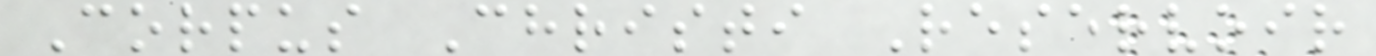Corpus Christi Reservoir
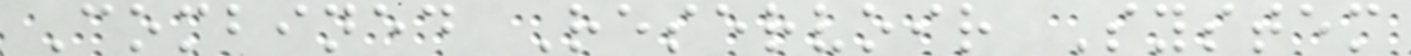Combined Reservoir System
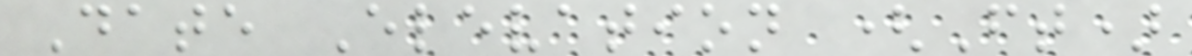Date Elevation (Ft)
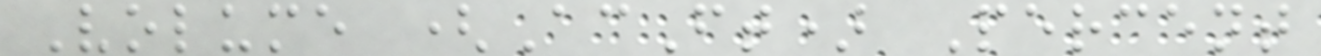Volume (AcFt) Percent
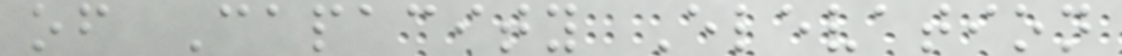of Capacity Elevation
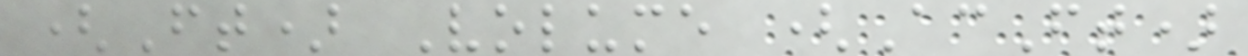(Ft) Volume (AcFt)
